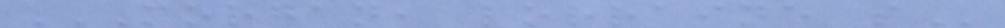MORGAN, LORRAINE S
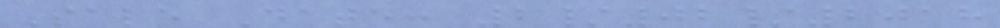Sale Date: 2/02/2018
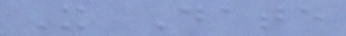X Date
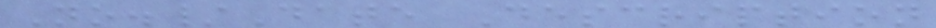No./Date Description
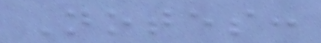Notes:
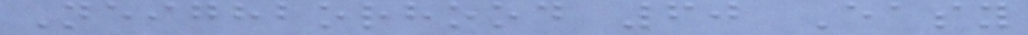Neighborhood 60 Easy
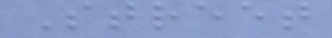Street
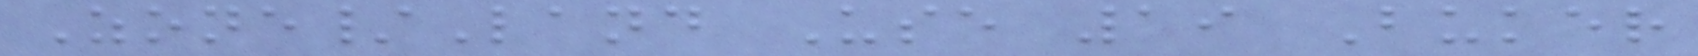Zone/Land Use 19 Buker
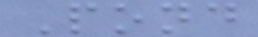Pond
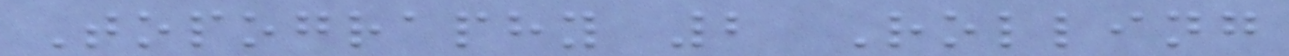Topography 2 Rolling
